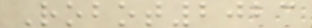Robot2023
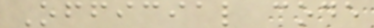Official code
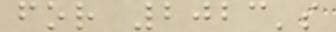for 2023's
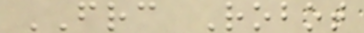FRC Robot
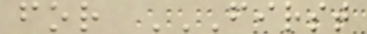for FIRST
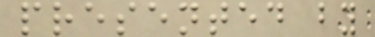presented by
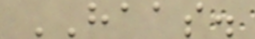HAAS.
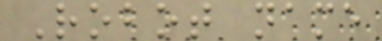Robot name
